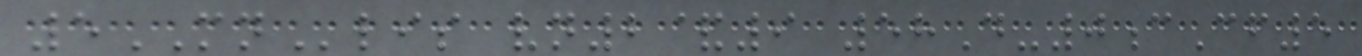5MNlis vn2&9 58D-0cCf5
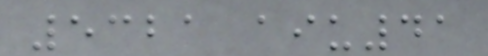5321 aiu41
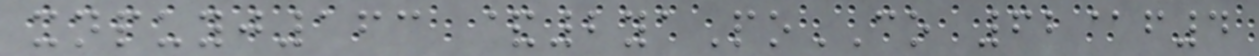xnpuyj163 &2yaPoCO 62@f4
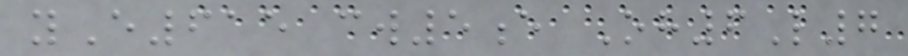yE615 cw5e Oh6L7
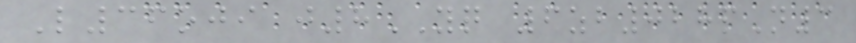L36oji j8YQ 6zb028pN3
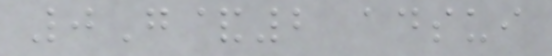0G&2 adsui
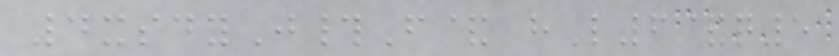4xsdyJ#F& hL6&q5
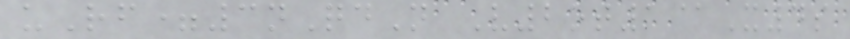uRf=3nQdN V2ot1@X4s
